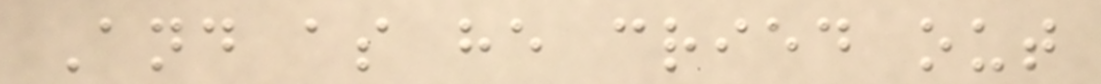And as he cried out
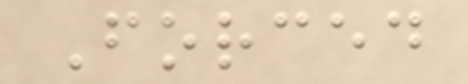Forced
